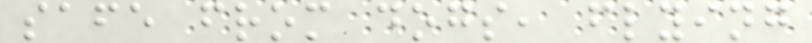safe from dogs, flying
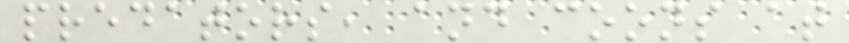predators, and coons at
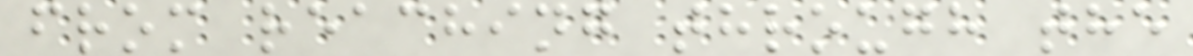from reaching through the
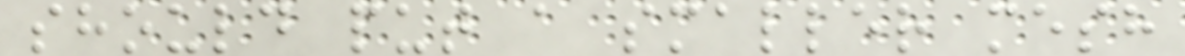should put a smaller mesh
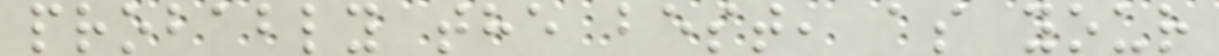probably the best, as your
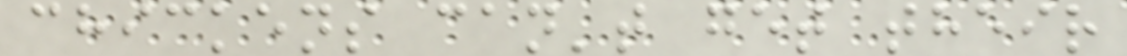chickens can't get their
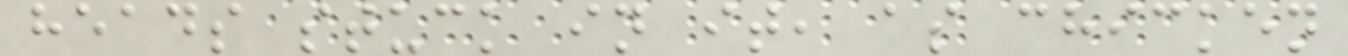heads stuck in it, as chicken
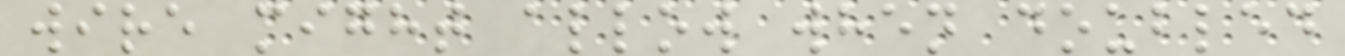wire might allow when doubled
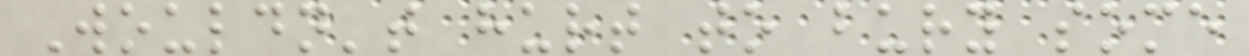Wouldn't hurt to bury some
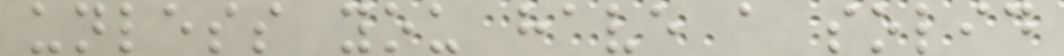unless you have a solid
